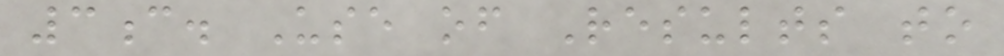3c. Use of Results to
